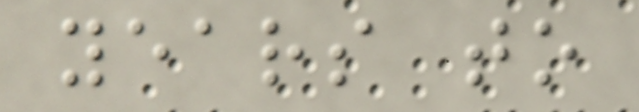years to
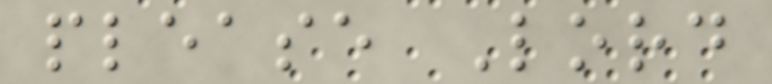please Lord
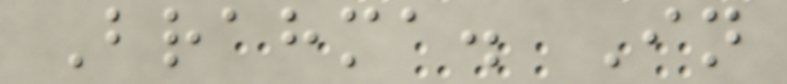Brahma. In
